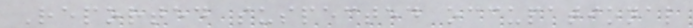Reported suspected occupational
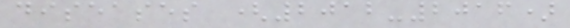diseases (2012-2016)
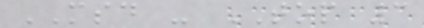MSD - TOP 3
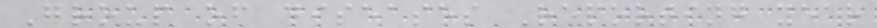Group of diseases Reporting year
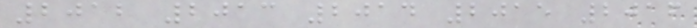2012 2013 2014 2015 2016
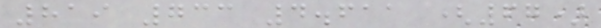819 733 4.611 (67)
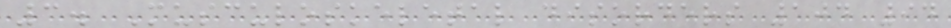3. Musculoskeletal disorders 104 94
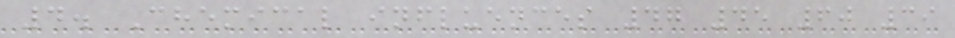4. Chemical influences 47 45 60 39
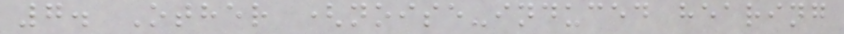7. Other (noise-induced hearing
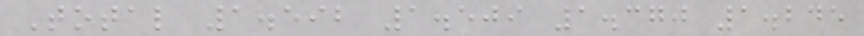Total 1.592 1.509 1.370 1.245
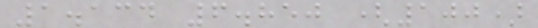1.134 6.850 (100)
